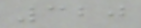320
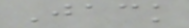Jack
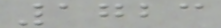1723
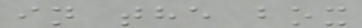in the box
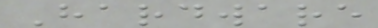Hardware
